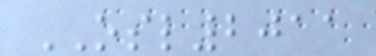OSL2011
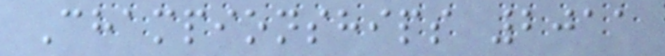Championships 2011
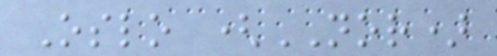Oslo (NOR)
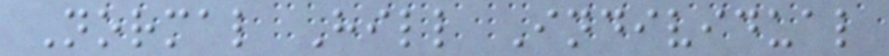Normal Hill Individual
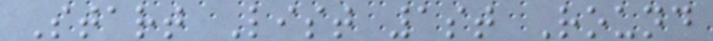Start List 1st Round
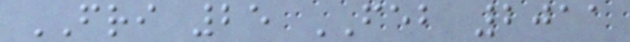FRI 25 FEB 2011
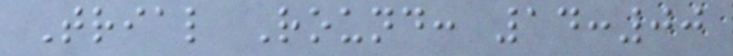Trial Round: 14:00
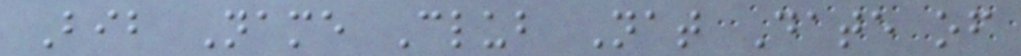Bib Name Club Nat Date of
